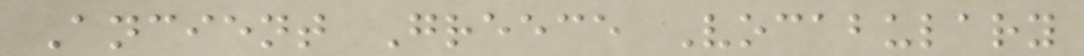Ancient Greece Vocabulary
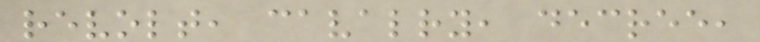revolt, cavalry, decree,
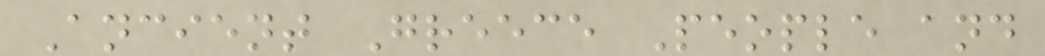Ancient Greece People and
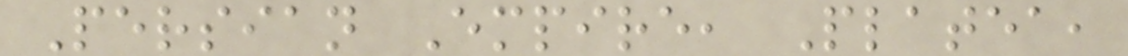Persian Empire, Platea,
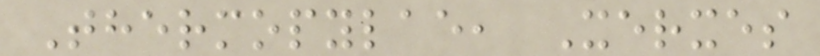Thermopylae, Xerxes
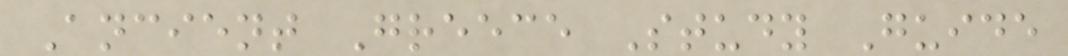Ancient Greece Study Guide
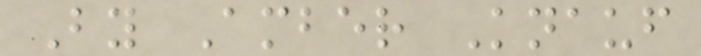By Amber Knauf
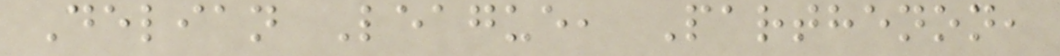Delian League, Parthenon,
